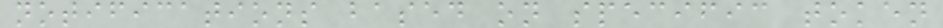notifications based on specific token
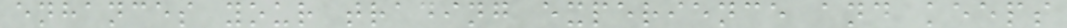enhances your trading experience and keeps
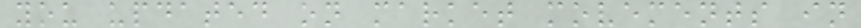you updated on market movements in
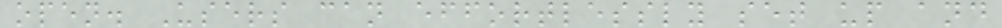open. Users can effortlessly set up and
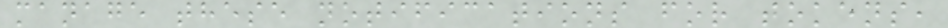manage these notifications for tokens,
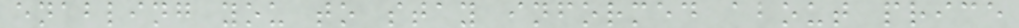enabling you to stay informed about price
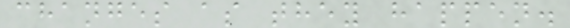changes as they happen.
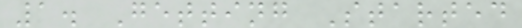1. Getting Started
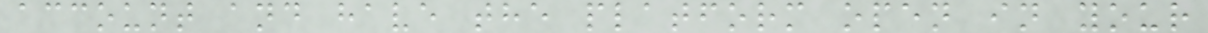account and have the platform open in your
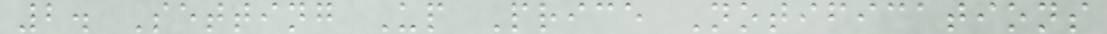2. Setting Up Price Notifications
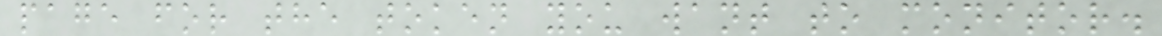page for the token you want to monitor.
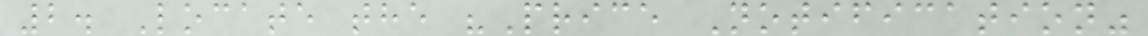2. Locate the "Price Notification"
